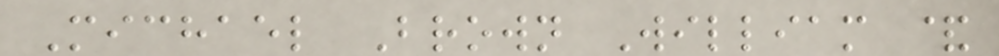Michael Brown William &
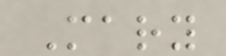Mary
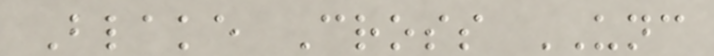Blake Cross UNC
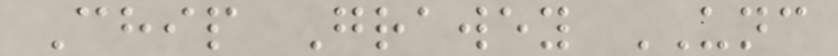Chip Grawey UNC
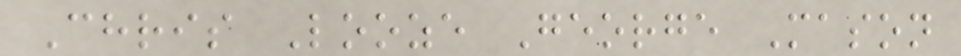Chris Looze George Mason
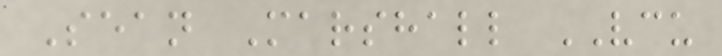Sean Marshall VCU
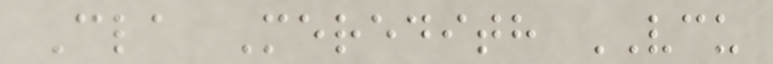Cla Meredith VCU
